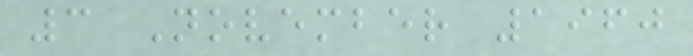3 November 1960
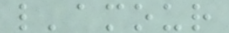l'amour
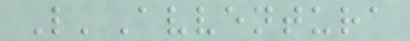L'Avventura
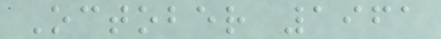October 1961
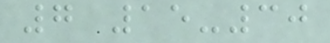7 15-30
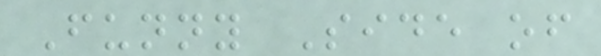Funny Side of
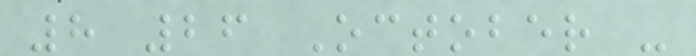8 26 October -
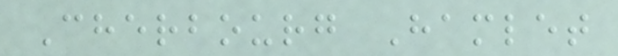Cherbourg Hamlet
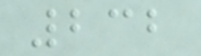232
